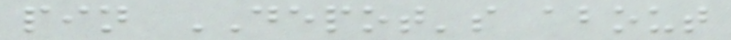pin DEPOT's about
